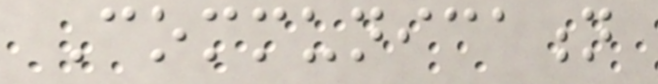Communication
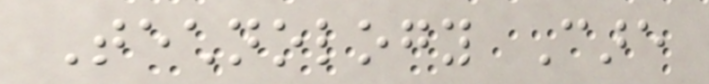Technology Care
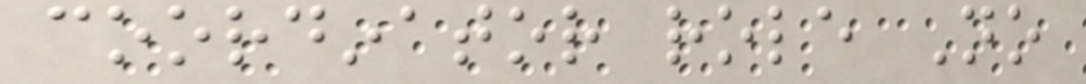coordinator role No
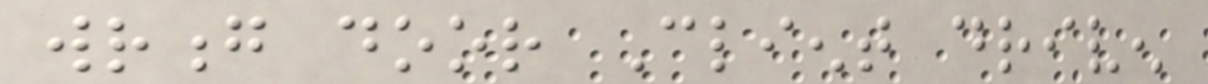wrong door Client driven
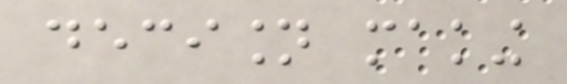decision making
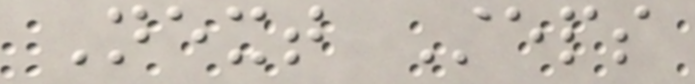Next Steps
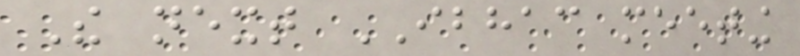The next IBHAC meeting
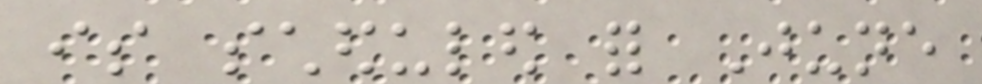is scheduled for June
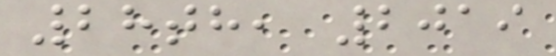28th, 2019
